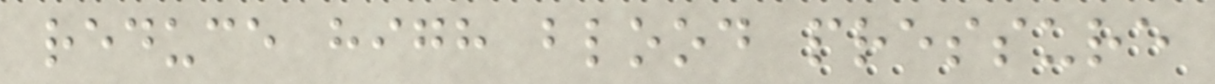reduce high blood pressure
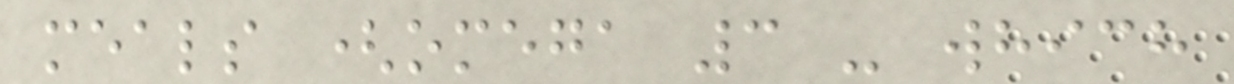meals (omega 3 - which
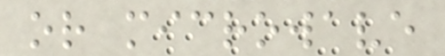or microwave
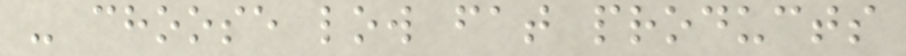- choose low fat products
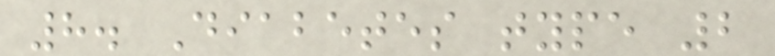8. Diabetes type 2
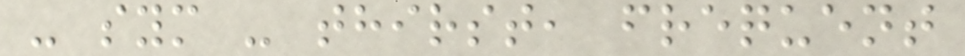- sym - thirst, frequent
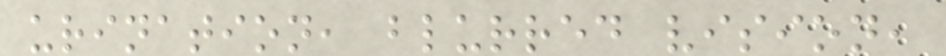urination, blurred vision,
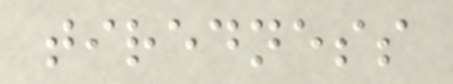tiredness
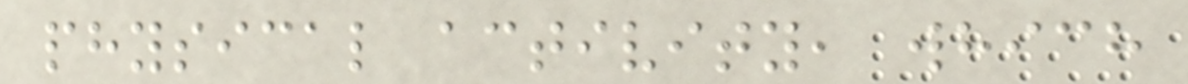physical activity, which
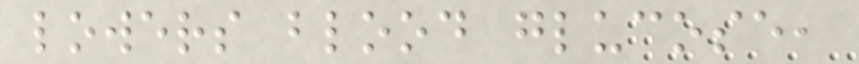lowers blood glucose,
